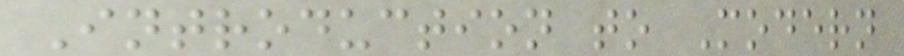Introduction to Modern
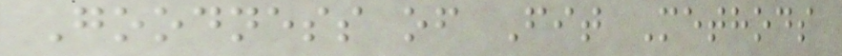Goodness of Fit Methods
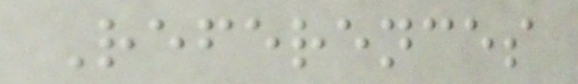References
